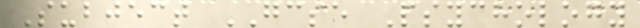Subject GCSE Psychology
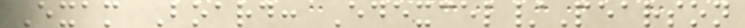Exam Board: Edexcel/Pearson
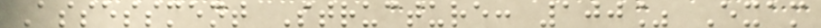Assessment Structure: 100% Exam
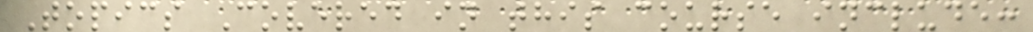Topics Covered in this course include:
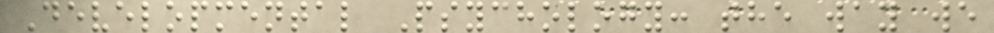Developmental Psychology: the way we
